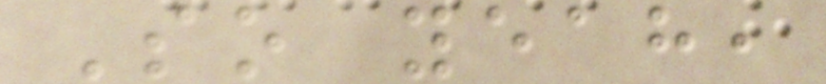So yeah,
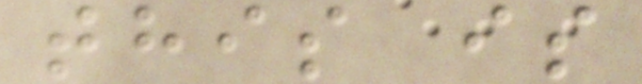this is
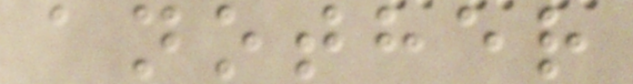another
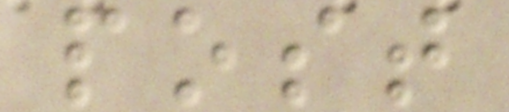post
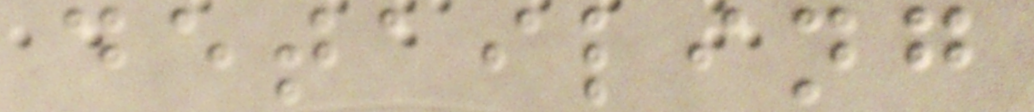detailing
